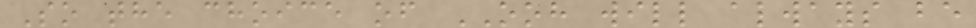So the choice of OOH will always be
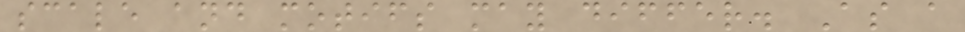scale and motifs may differ. As a
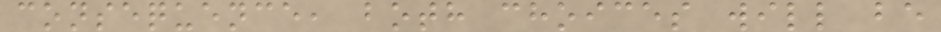consequence, both choices will be
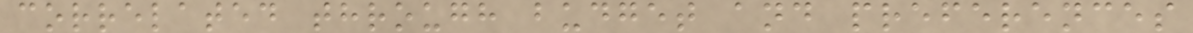correlated through budget and preferences
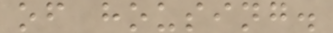of housing.
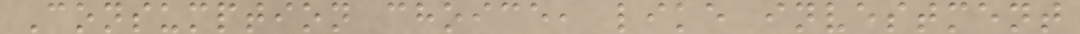Consumption choice, like investment
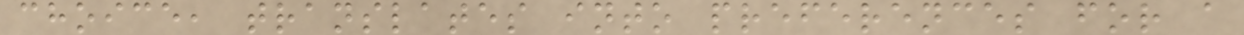choice, translates into preferences for a
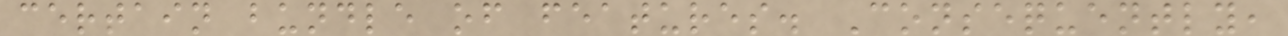certain bundle of features. Consequently,
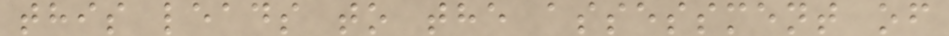this leads to the assessment of
